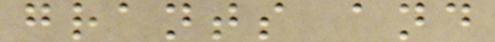grants and
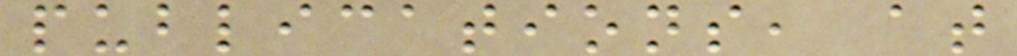publications, at
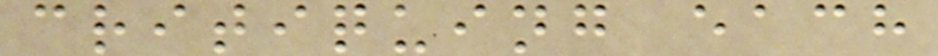critiquing each
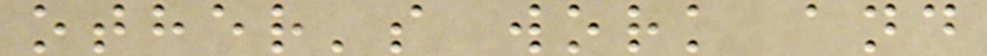other's work and
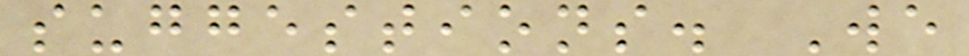suggestions. We
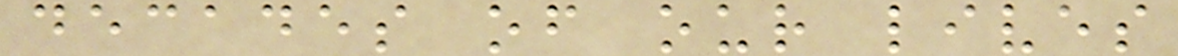decades of our lives
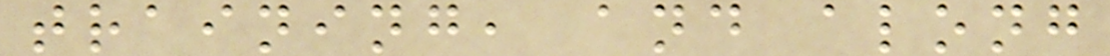training, and along
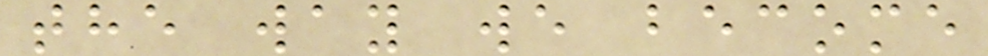the way we become
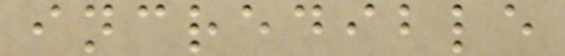incredible
